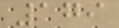179
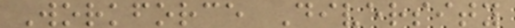Workforce Diversity
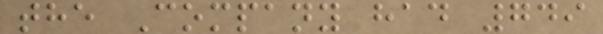the Company had 749
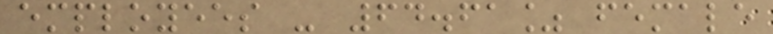employees - 64.61% female
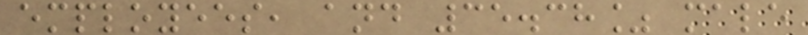employees, and 35.38% male
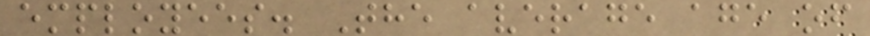employees. The average age of
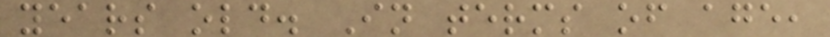years old. In terms of age,
